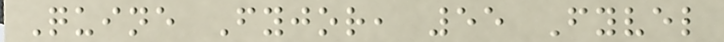Quine Fyjor, 55 Fyvel
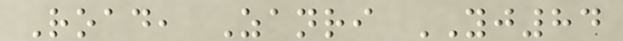Road, Zanri YJ84
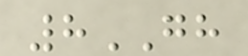8GH
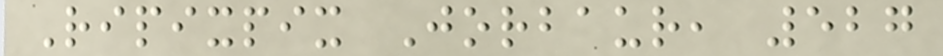Ripixpix Jorbaur, 527
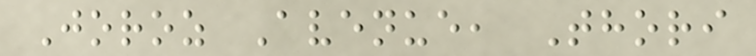Joroz Avenue, Thori
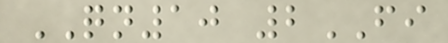QN10 2FI
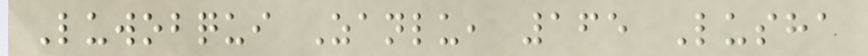Luwobqui Zanlu, 165 Lusha
